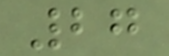27
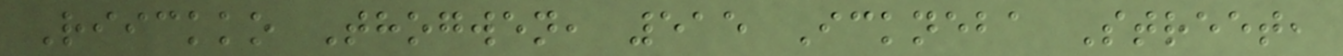Riickko Thogwen, 515 Ickneba Street,
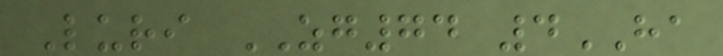Luri ZG74 4HA
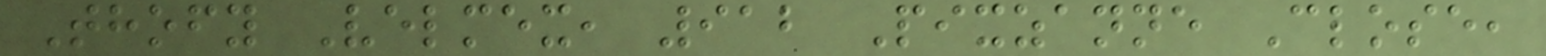Thofy Velmex, 912 Pixzanne Close,
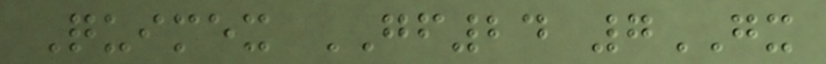Quimex GF24 7GX
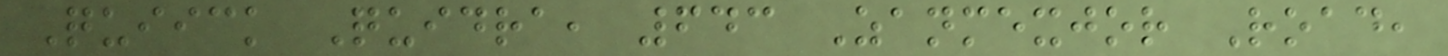Quiick Quidra, 643 Zanmexjor Road,
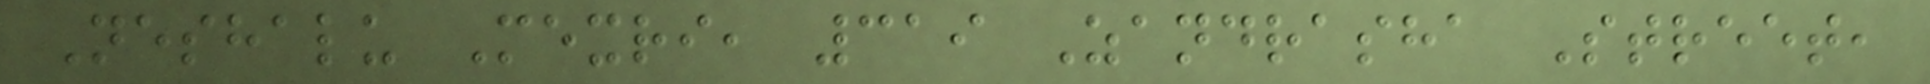Neshalu Mexri, 319 Zandrasha Street,
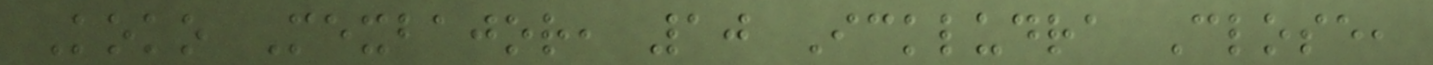Koko Mexbajor, 10 Ickludra Close,
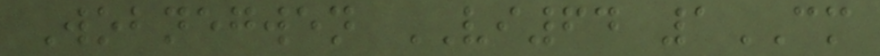Wobnegwen VI64 1CM
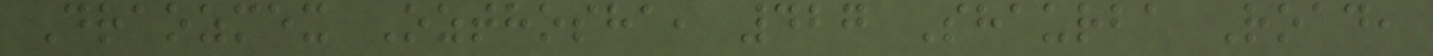Draozmex Ozthosha, 427 Shaurba Road,
